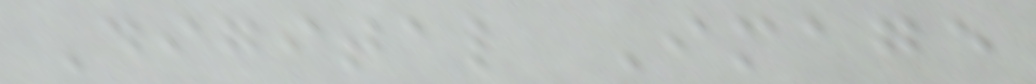Digital Image
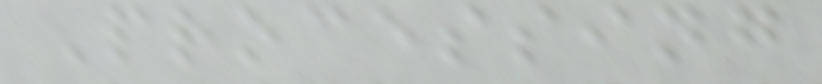Processing
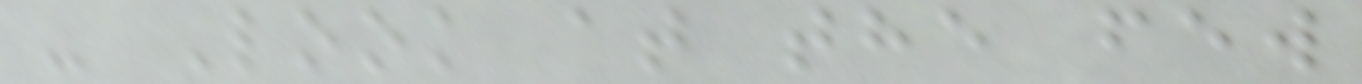- Look at the few
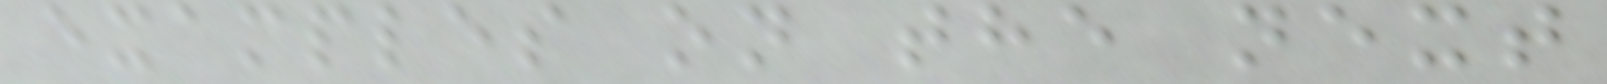examples on the next
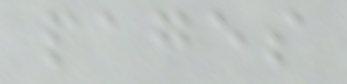pages
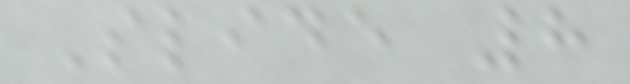Slide 8
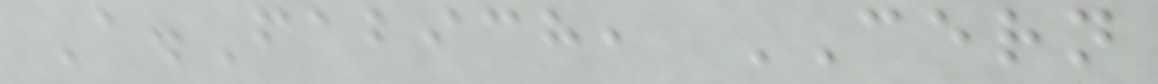A.Fabich, CERN
